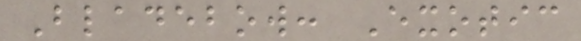Bladebow: Exotic
